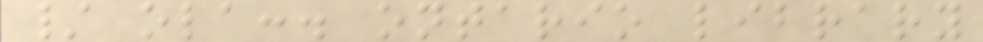/ ola:. ontario library
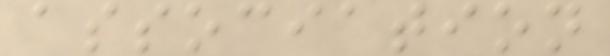association
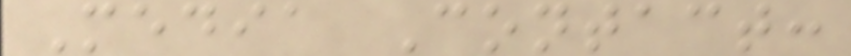Media Contact:
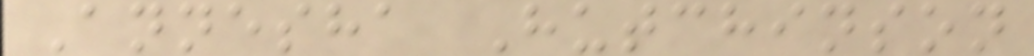Annesha Hutchinson
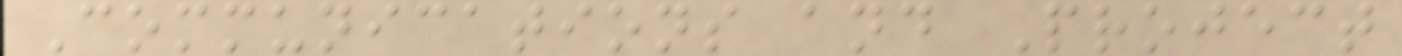Communications and Project
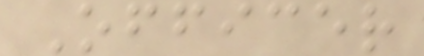Officer
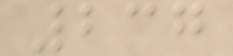237
